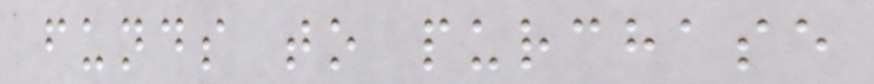funds to purchase
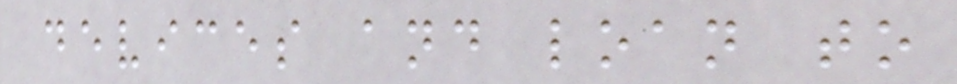devices and loan to
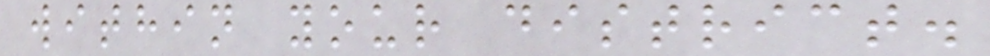within your district.
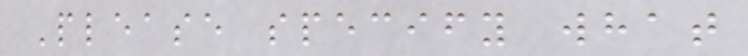Please specify what
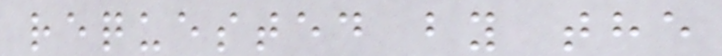requested by the
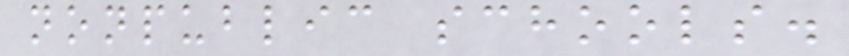nonpublic schools.
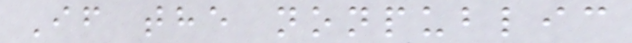If the nonpublic
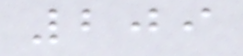209
